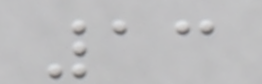13
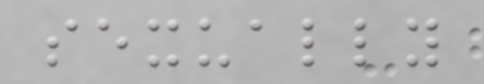sexually
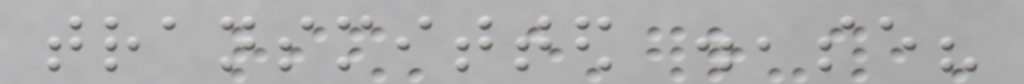transmitted disease?
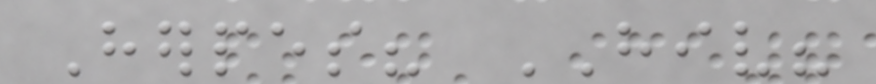Herpes? HIV?
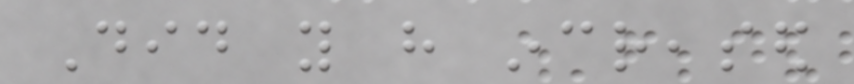Did you have increased
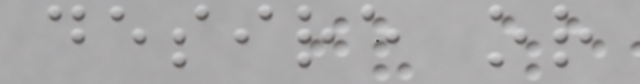desire or
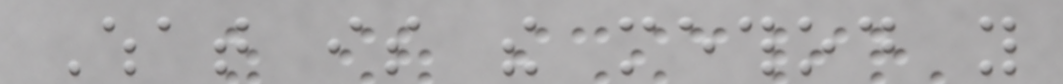What is the method you
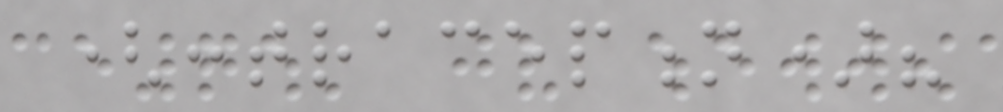(contraception)?
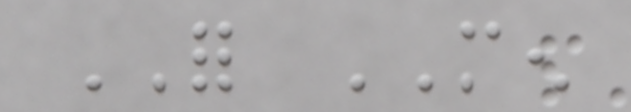FOR MEN
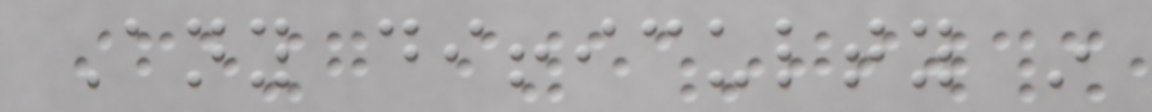Any difficulty in
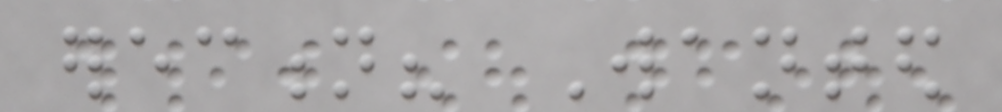erection? Wanted
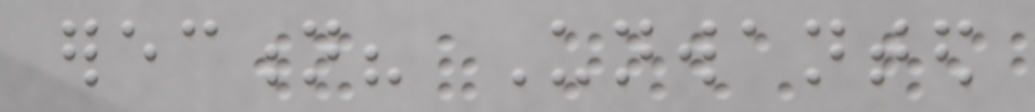erection? Unwanted
